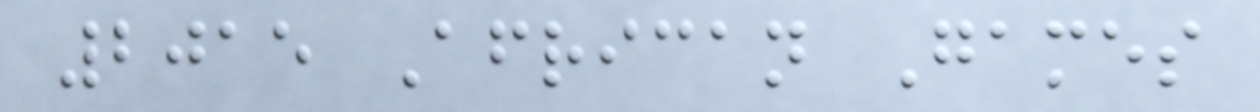2015 African Games
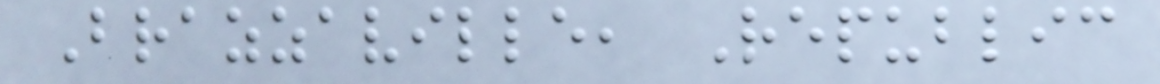Brazzaville, Republic
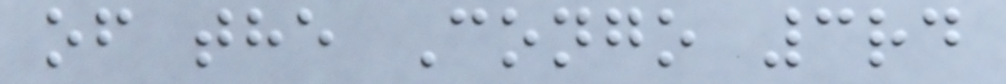of the Congo 3rd
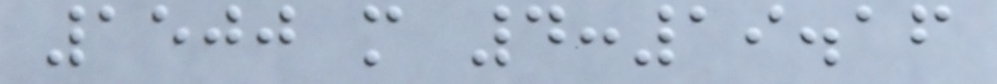1500 m 4:19.16
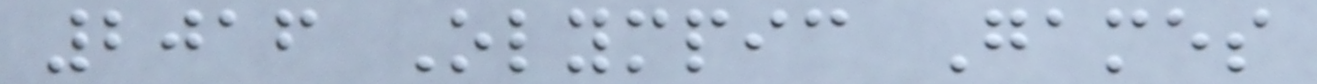2016 Olympic Games
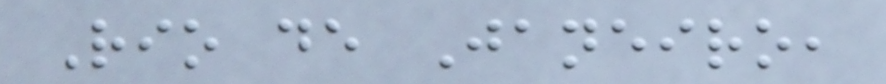Rio de Janeiro,
